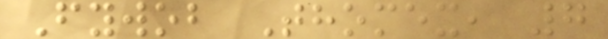Fywob Thomex, 7
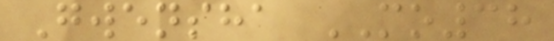Gwensha MO38
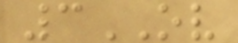3OV
